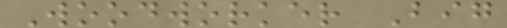Woodworker Big
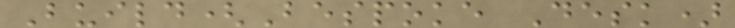Build(Bespoke Desk)
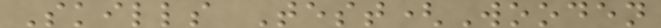Skills Test(Wooden
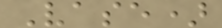Vase)
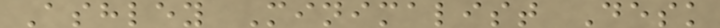Ashley Minimalist Desk
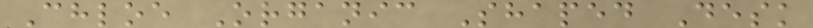Chloe Organic Shaped Desk
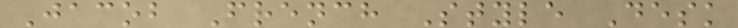Jacob French Style Desk
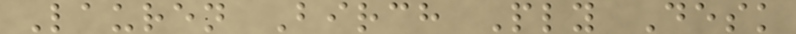Lauren Birch Ply Desk
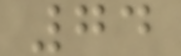74
